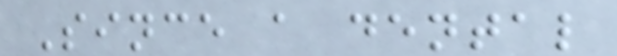Since a dental
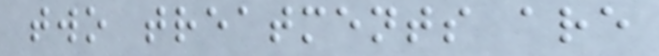two treatments are
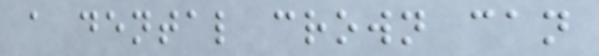a dental crown can
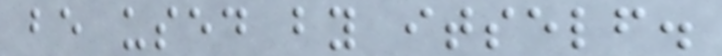be used by itself.
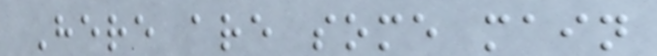Here are some main
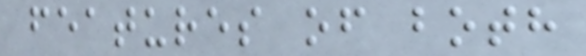features of both
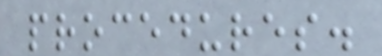procedures.
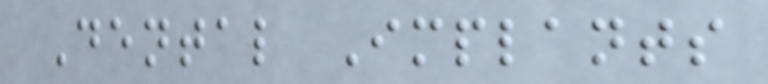Dental Implants
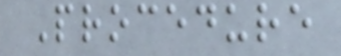Procedure
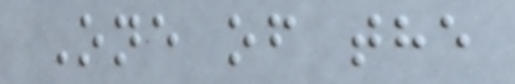One of the
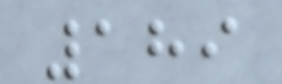189
